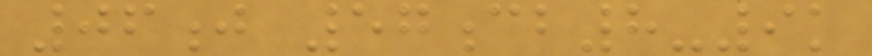06j 57cb8-9k
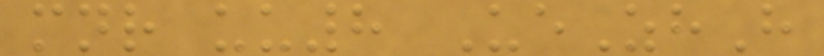mnr uu8 UeZhH
